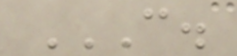C.
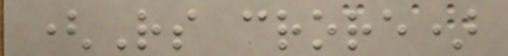(Rs crore)
